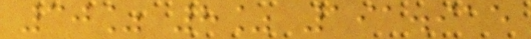30% 8% 191.915
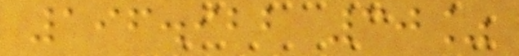196.922 30%
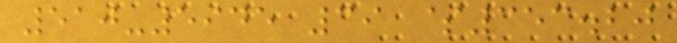510-5945 39 $353.20
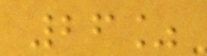26%
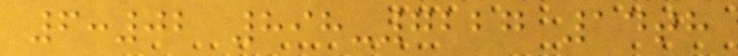6:02 898-7227 14th
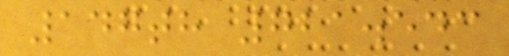147th 721.543
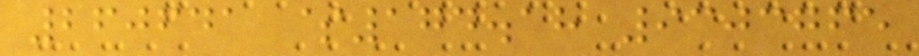260641 $174.18 9303765
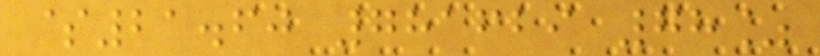$21.60 781629 78%
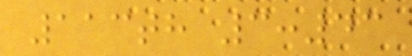113th 3:43
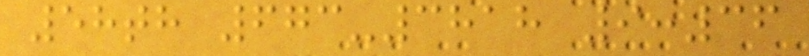58th 673-3818 9:36
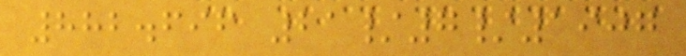882.696 21/7/1907
